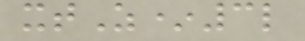xtZ*3l
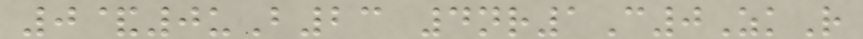0&0uB23 4nr1C0ZkR
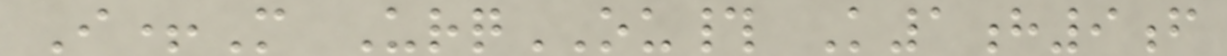I+M UrqOU# K1h9f
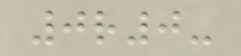0r0-
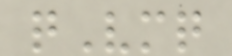qVmq
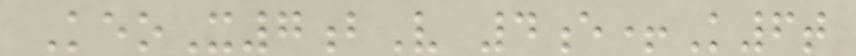KeoX7bV 4e+K6t
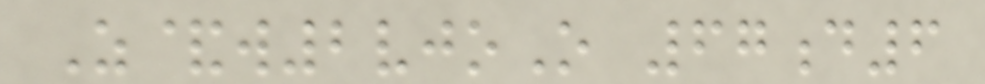Z&w2vjoO 67d6
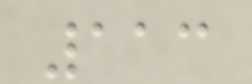113
